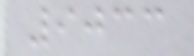9033
